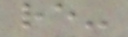re-
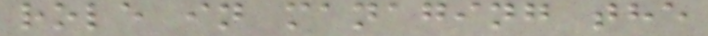role in managing the
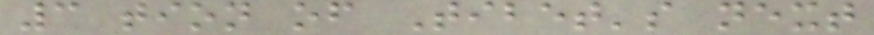3 tion of Tibet's next
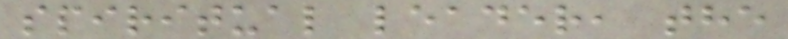spiritual leader, the
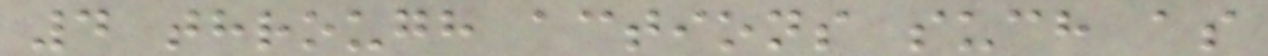4 through actions such as
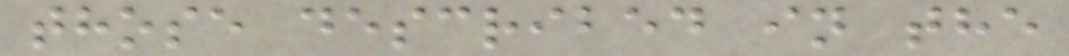those described in the
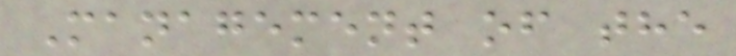Management of the
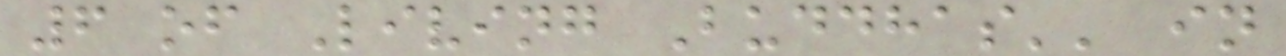6 of Living Buddhas'' in
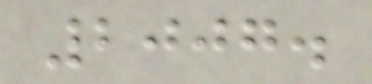2007.
